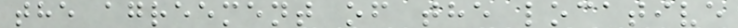the agreement of the locative
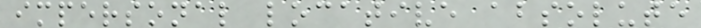impersonal locative absolute
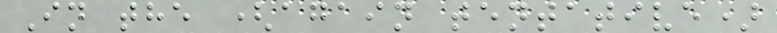In the (again tentative)
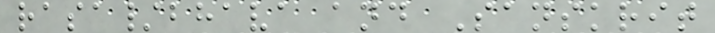rasa/bhava and Sanskrit
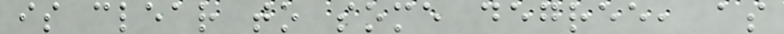is clear to some degree, as
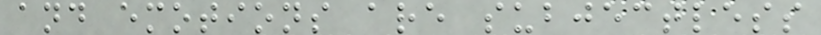and emotions are subjectless
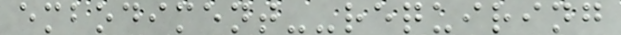embodiment--requiring
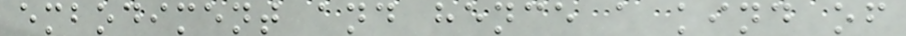embodiment and hence a kind of
